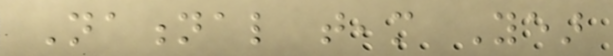National team Year
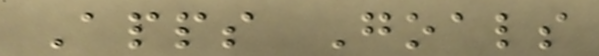Apps Goals
